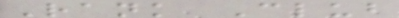Rank Club
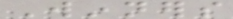Winners
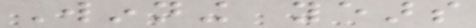Winning years
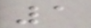1
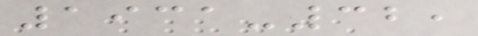1931-32,
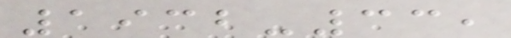1932-33,
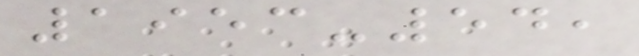1953-54,
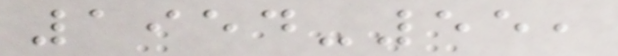1954-55,
